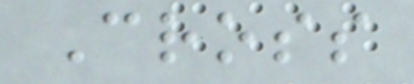Cross
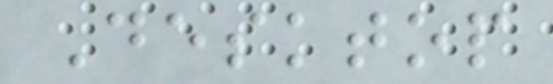Desktop
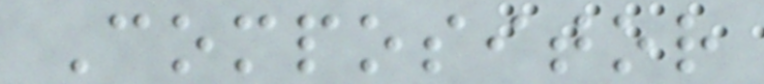Compositor
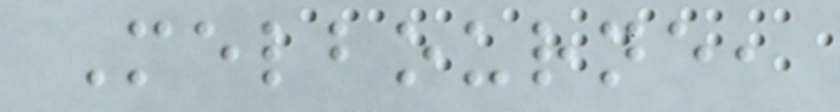Melbourne,
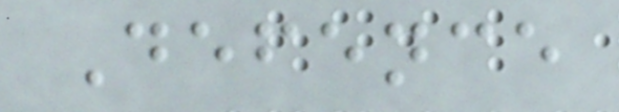Defence
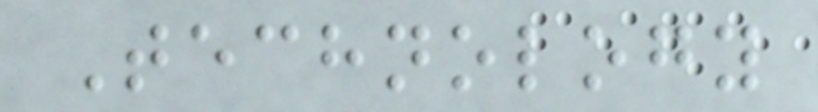Technology
